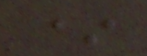*
